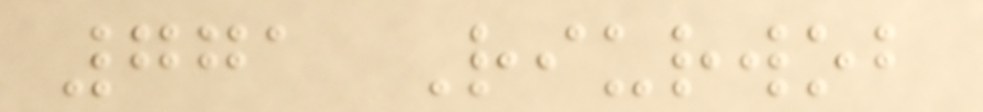771 Riurwob
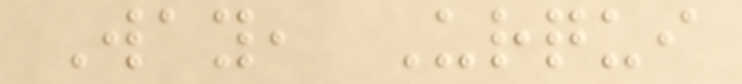Way, Urqui
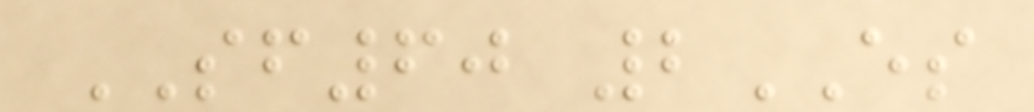SF60 2ES
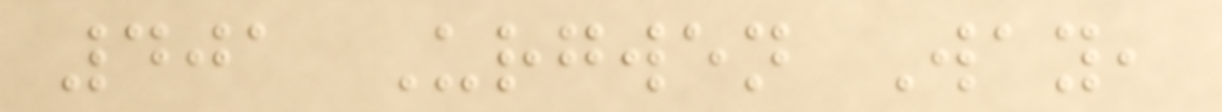401 Urgwen Way,
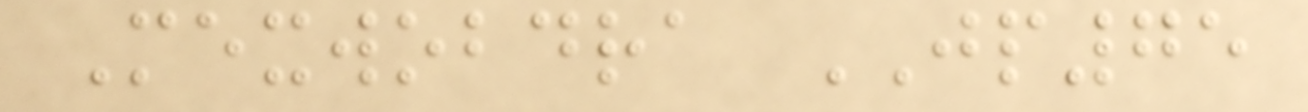Mexwobdra JP75
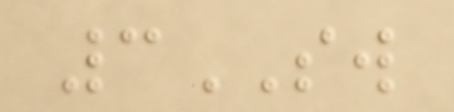3SW
